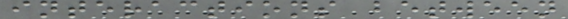interactions between
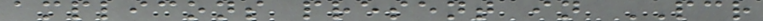amplicons present in PCR
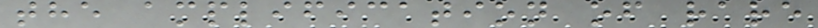the amplification of rare
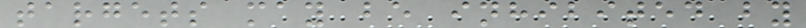targets may be inhibited by
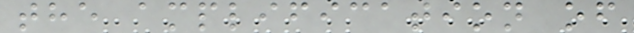the amplification of
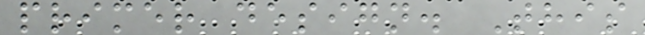primer design. This
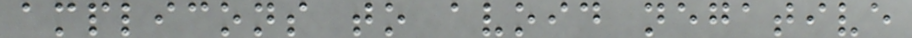amplicons to avoid negative
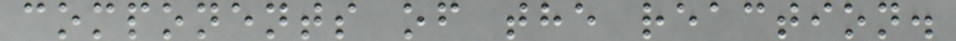components of the reaction.
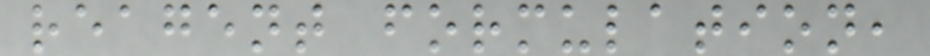reagent formulation,
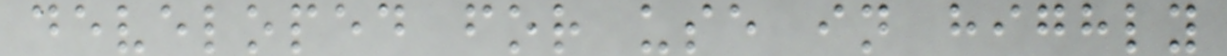developed for use in highly
